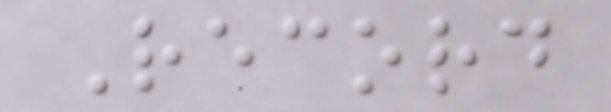Record
